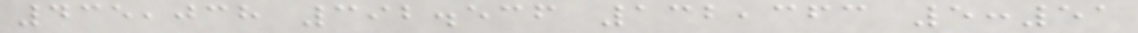435,038 392.536 132,363 5:51
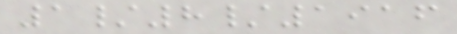1/8/1916
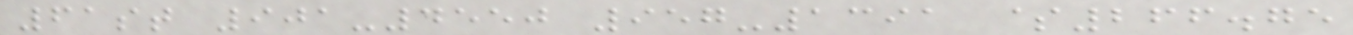61st 901-4550 957-1391 $266.75
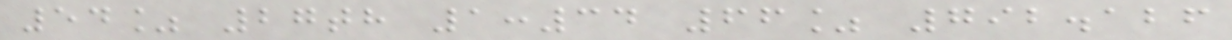54% 27th 1:34 66% 792.126
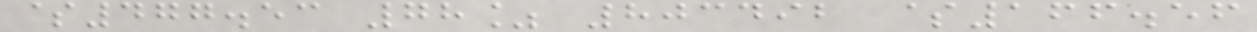$477.53 78% 803492 $166.56
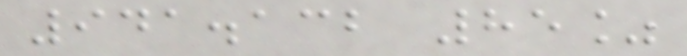941.132 85%
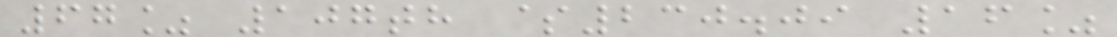67% 107th $230.09 16%
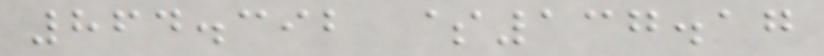864.392 $137.17
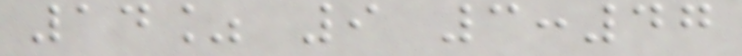14% 9 3:47
